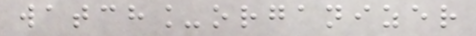watch_organizer
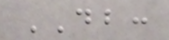DB:
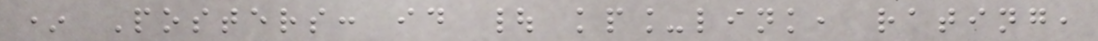* Posters: id | kp_link, rating,
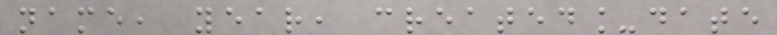name, year, created_date
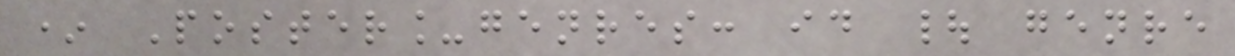* Poster_genres: id | genre
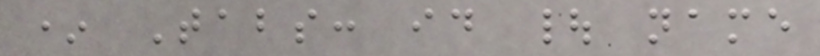* Tabs: id | name
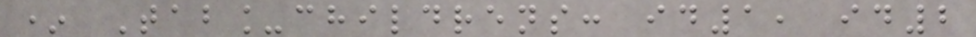* Tab_childrens: id1, id2
